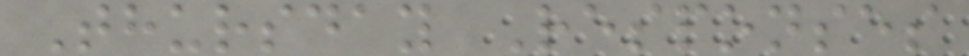Thursday Responses
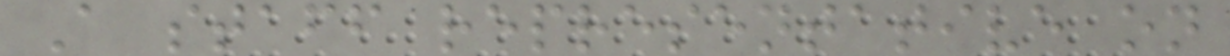A staff representative on
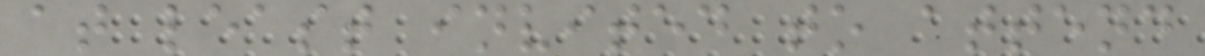at least invited to attend
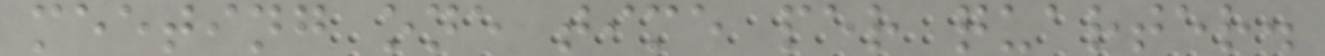meeting one time per quarter.
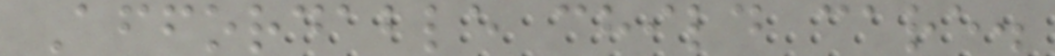Affordable child care.
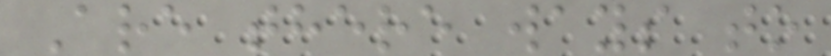Are there ways to
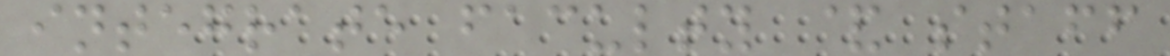integrate faculty & staff
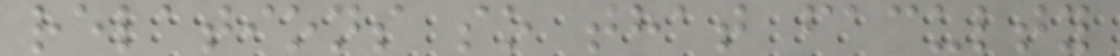relations so that faculty
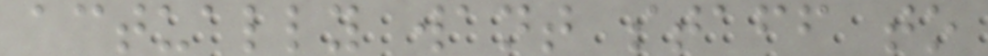actually want staff to
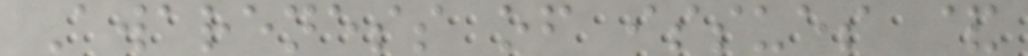Awareness of issues &
